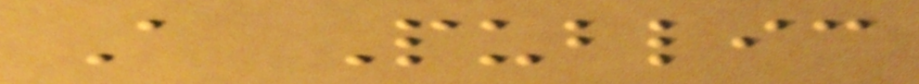A Public
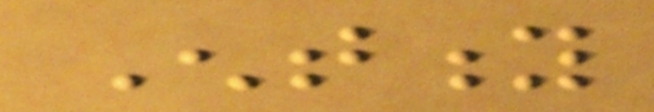Entity
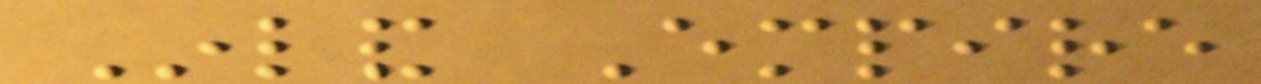Inland Empire
